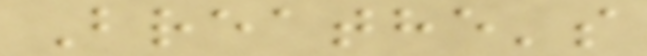Breathe's
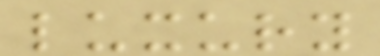luxury
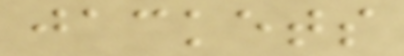jackets
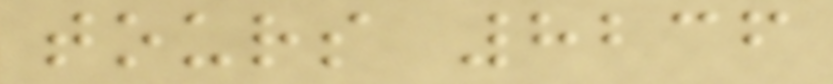tours 8236
